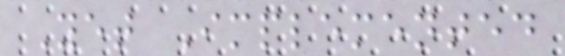Yet Implemented
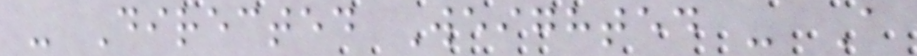- Directed Weighted - A
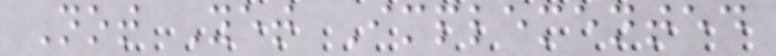Not Yet Implemented
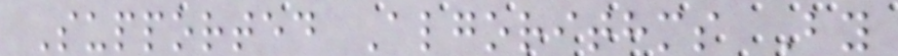Supported Algorithms By
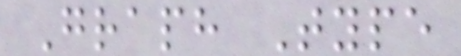Graph Type
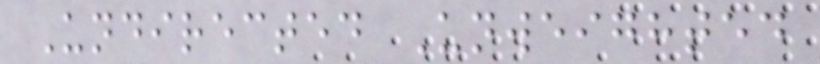Undirected Unweighted
